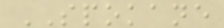SPOKANE
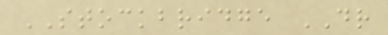STOCKBRIDGE DR
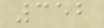352
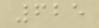625
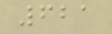621
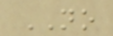NO
